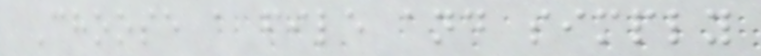Choose a file and simply
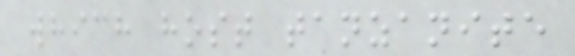which host tanzanite
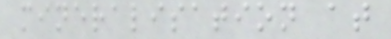mineralisation at
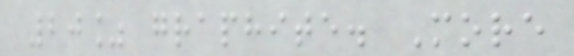20% graphite. More
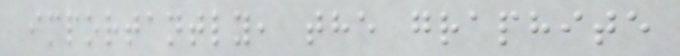importantly, the graphite
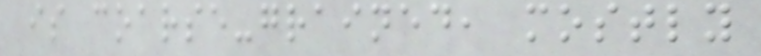is coarse-grained, mostly
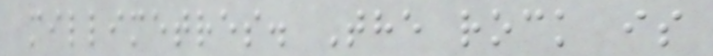millimetres. The rock is
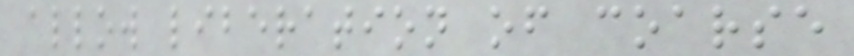allow liberation of coarse
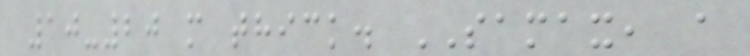10-20 m thick. SAMAX, a
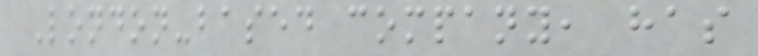London-based company, has
